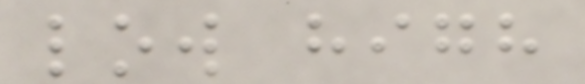low high
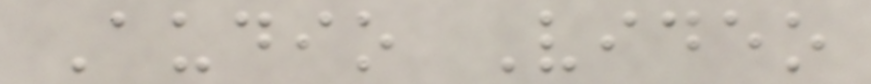Audio Video
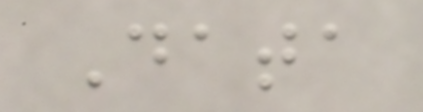Data
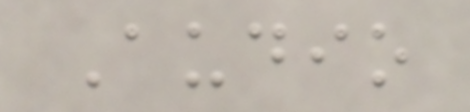Audio
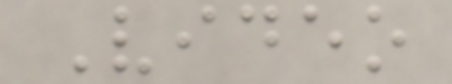Video
